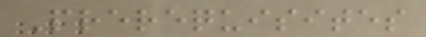Prerequisites
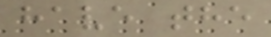have the
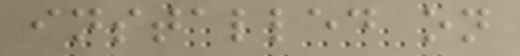installed on
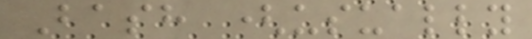Bash (usually
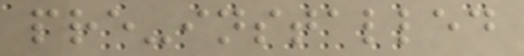pre-installed
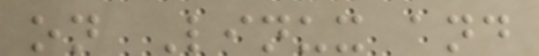on Linux and
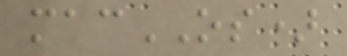macOS)
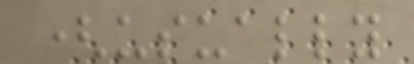(usually
